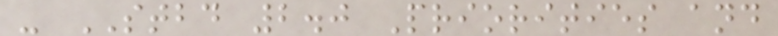- STBD 2.0 Priorities and
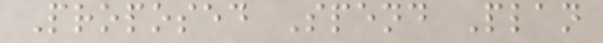Proposed Spend Plan
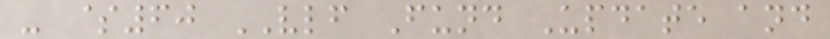- $60 VLF Fund Update and
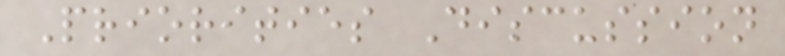Priorities Discussion
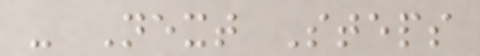- Next Steps
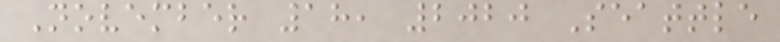November 18, 2020 Seattle
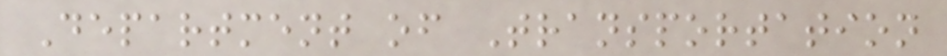Department of Transportation
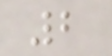2
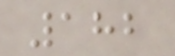182
